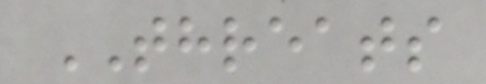THREATS
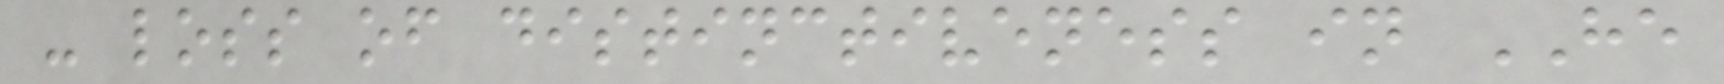- loss of distinctiveness in HE
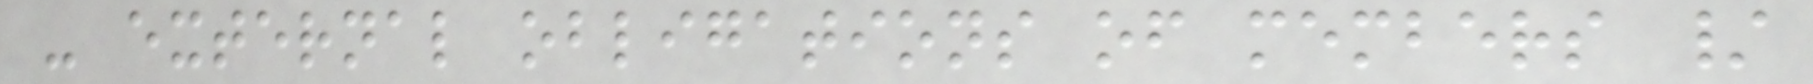- external obligations of members /
